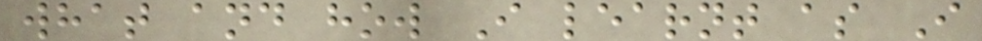what and how I learnt as I
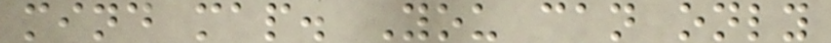mind map. You can only
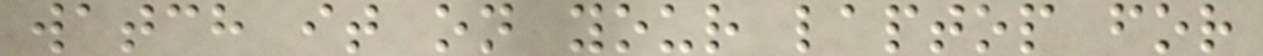watch it on your laptop for
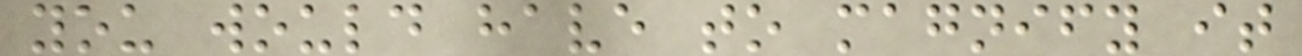you would have to magnify it
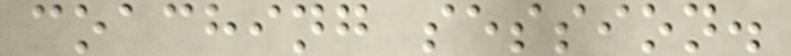coaching session.
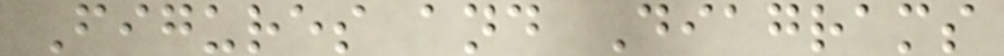Figures and Diagrams
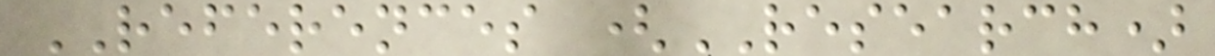REFERENCES (RESEARCH)
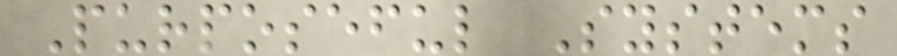Purposeful Systems
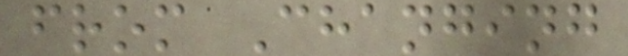from Changing
